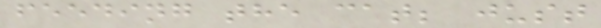feeding the cat; just
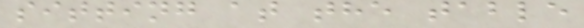sitting at the table
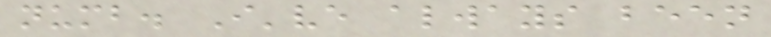numb. I've always been
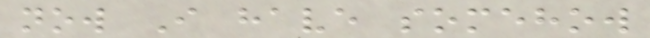now I have somehow
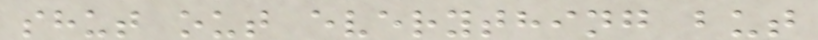shut out everything but
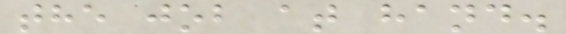the job at hand.
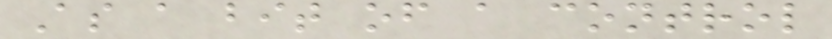As a bit of a control
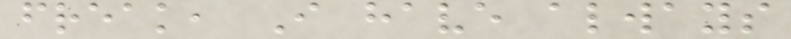freak, I have always
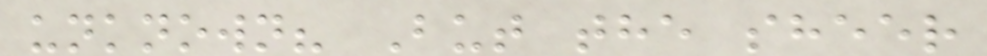unknown? But the sheer
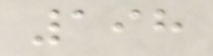198
